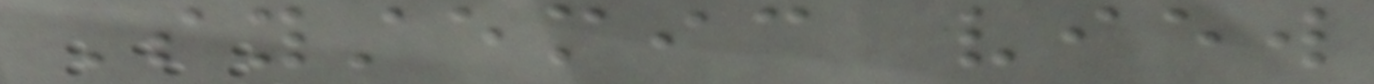Systemic view
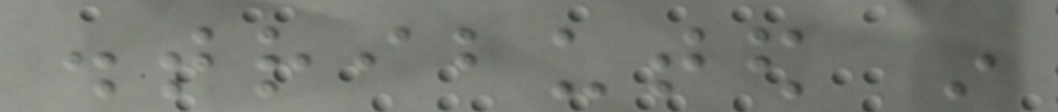distributed in
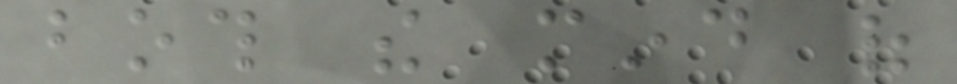both the mind of
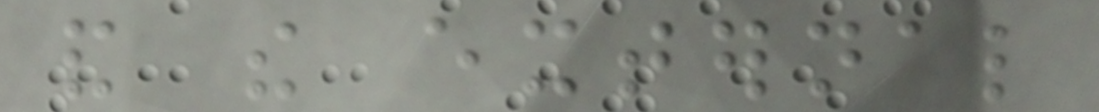and the external
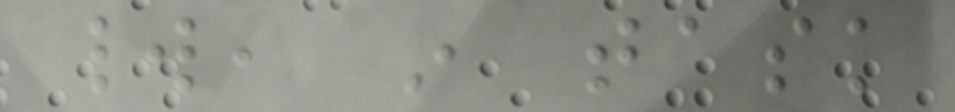world, in task
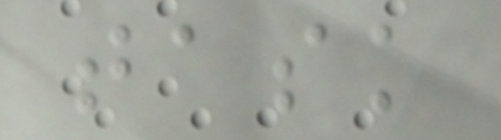task
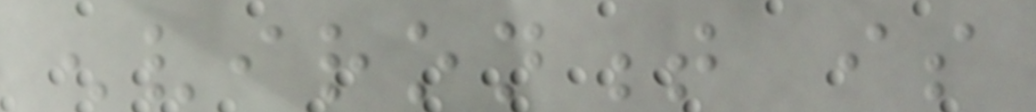environment is
